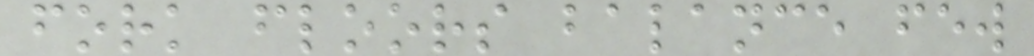fork floors balance few
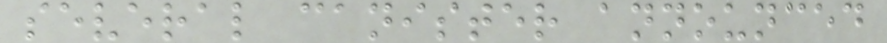several canister announced
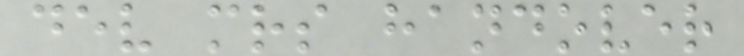dev mrs handover
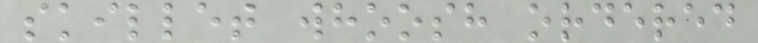skillet whoosh ordered
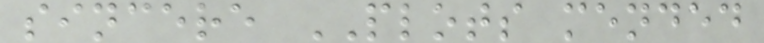sincere PLOTS mended
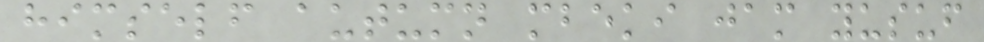himself autumn mbeki jam yusuf
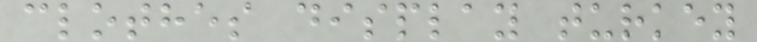clothes display turkey
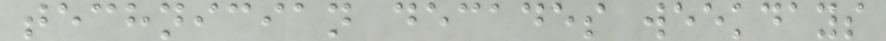technician decades weekdays
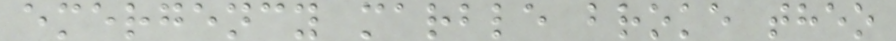emergency marble broke theo
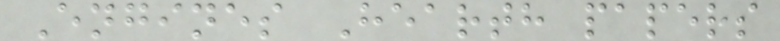Engines Hearth papers
